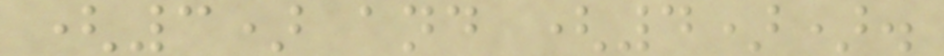(3) and (4)).
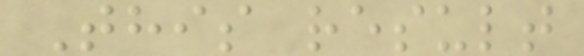This result
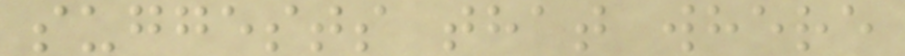suggests that where
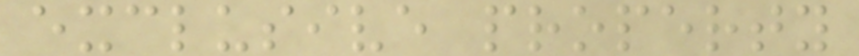exclusive property
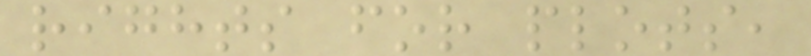rights for plots,
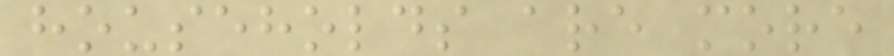households are more
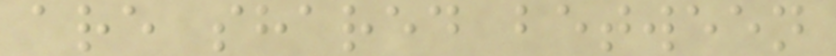are shared between
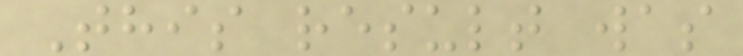This result was
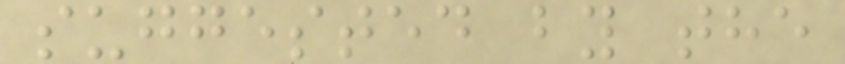suggested by the
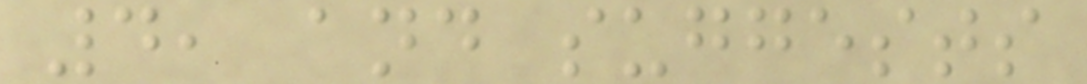4, and suggests
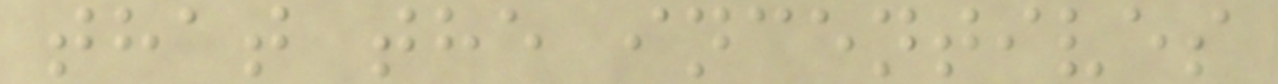that the incentives
